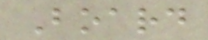Board
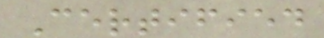Certified
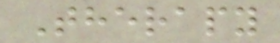Therapy
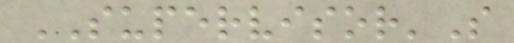SUPERVISOR'S
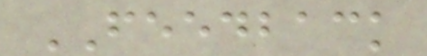FEEDBACK
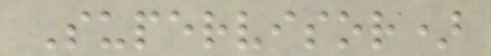Supervisor)
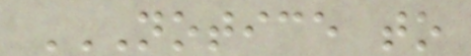NOTICE TO
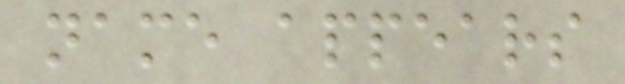name appears
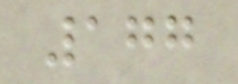177
